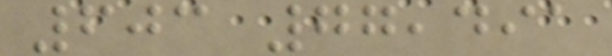603 77,491
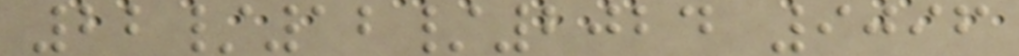22/12/2024 9096
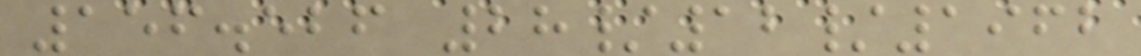156.526 28/12/1962
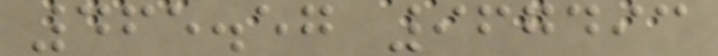465.57 967493
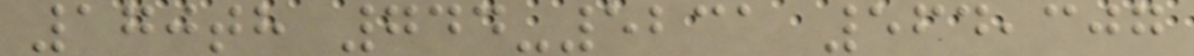170th 744-5231 564,307
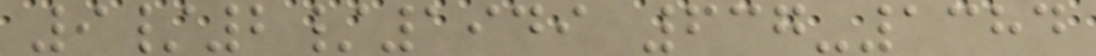9/2/1949 637-1384
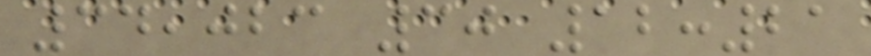34,023 30 12:21
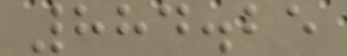884.25
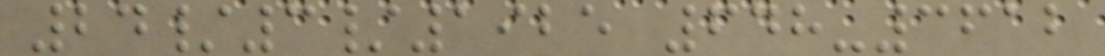24/3/1925 648-3612
